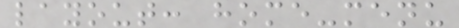layout: home-menu
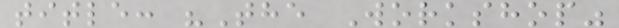title: "The Workshop"
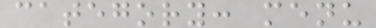category: menu
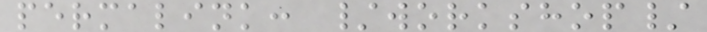permalink: /workshop/
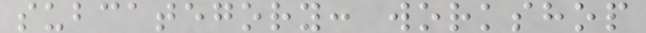subcategory: workshop
